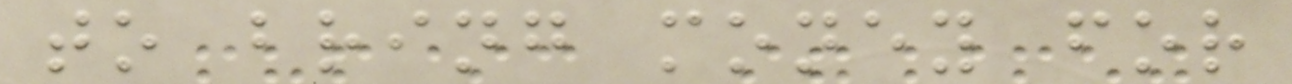to bring money for
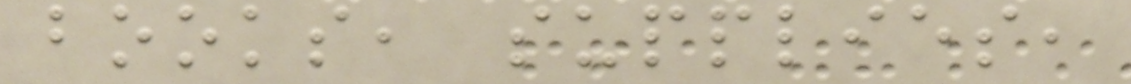books, supplies,
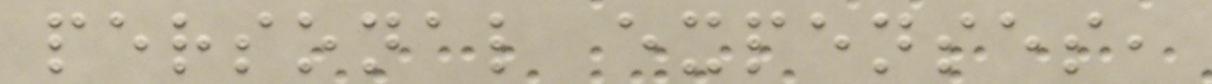personal expenses,
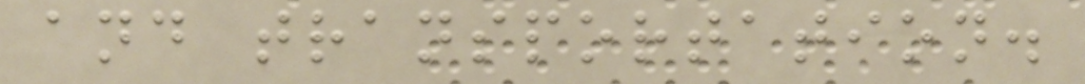and transportation.
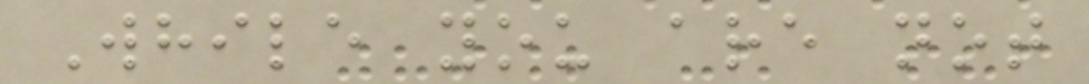While you are not
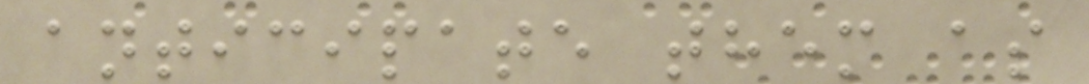anticipate them as
